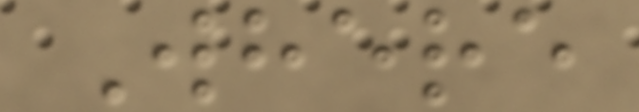Where
